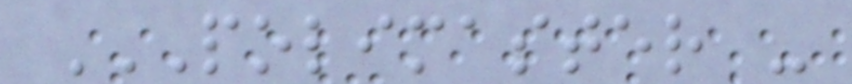POLIMASTER -
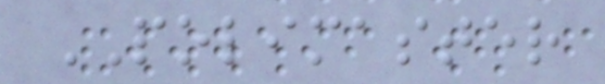POLIMASTER
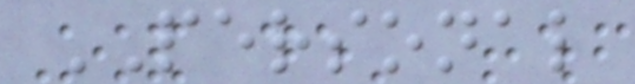PERSONAL
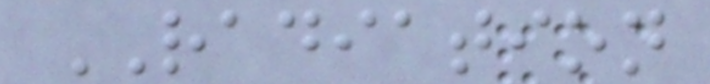RADIATION
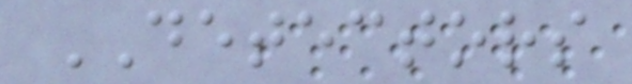DETECTORS
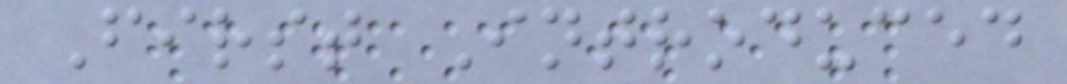First Introduced
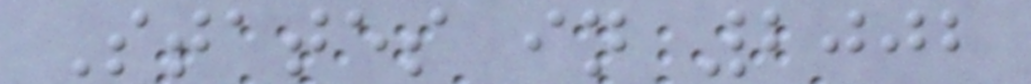States in 2002
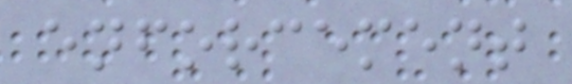enforcement
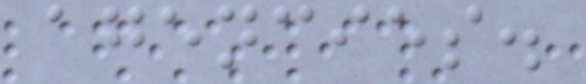agencies.
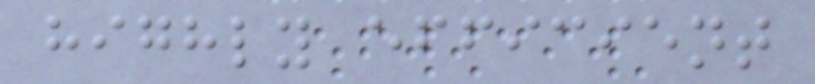highly efficient
